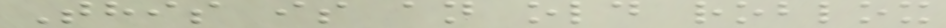This is an old roblox
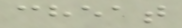cheat
